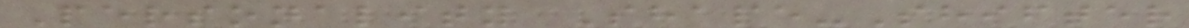Personality Shape-Shifter
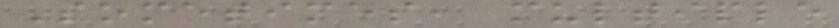Sometimes, multiple
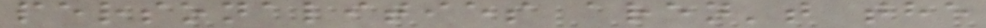personalities aren't the
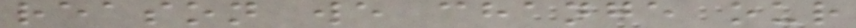reason we change our
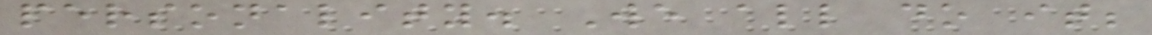personality. We all do it;
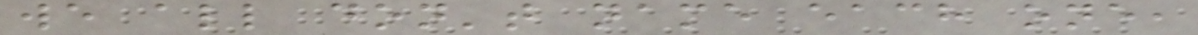we all don't name each one,
